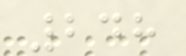248
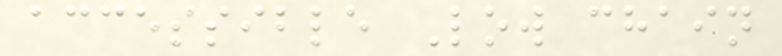accessible Low chain
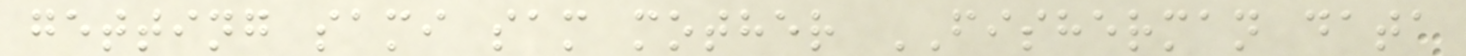getting sami sam mother FISHERMAN data
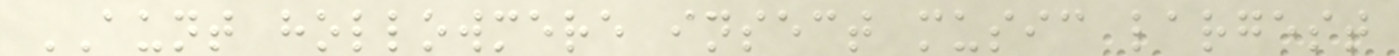AUNT hollowmere insect music largest
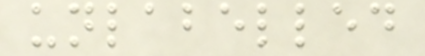unlabelled
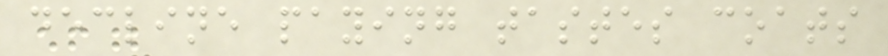decline paying tastes coats
